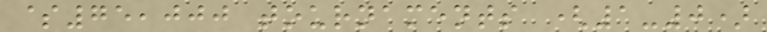$75,000 tournaments (1-0)
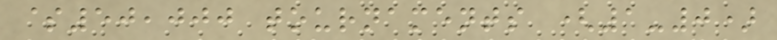$50,000 tournaments (1-0)
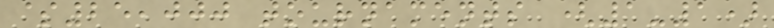$25,000 tournaments (1-1)
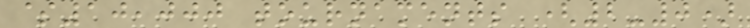$10,000 tournaments (2-0)
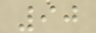90
